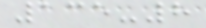135-8
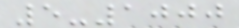5-1000
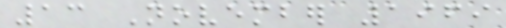13 November 1969
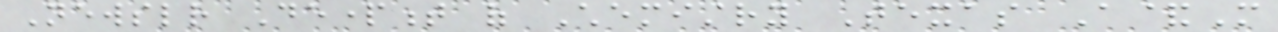Newsletter Department of Chemistry Texas A&M
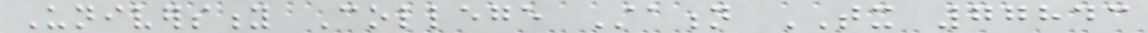University College Station TX 77843
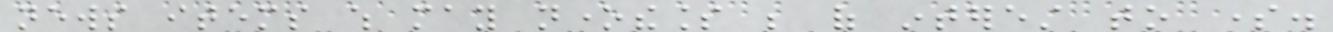news items which may nonetheless be of interest to some.
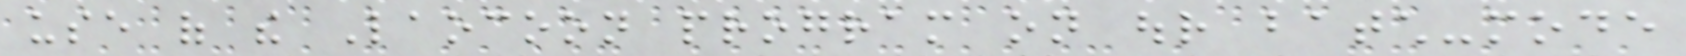use of the Laocoon program on our batch-mode
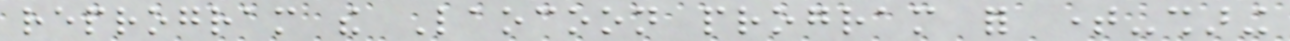reprogram the Laocoon program for time-sharing
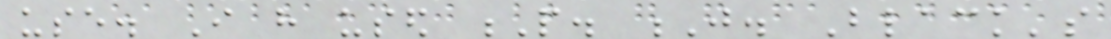use. I have used P. J. Black's
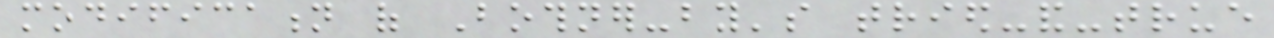modification of Bothner-by's tried-and-true
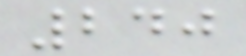240
